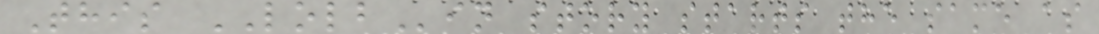This LOLBin story starts the same as
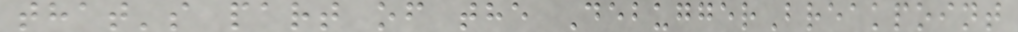that's part of the DebuggerBreakpoint
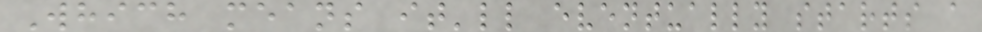Which means it'll eventually starts a
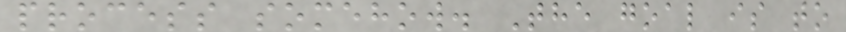process somehow. The goal is to
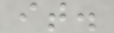it.
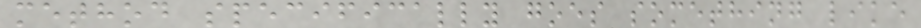method specifically goes something like
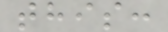this:
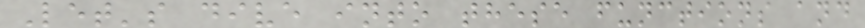Let's dive into these functions and
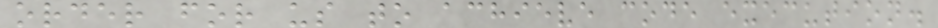order for us to achieve code execution.
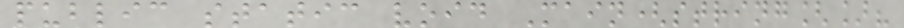public static void Main(string[]?
